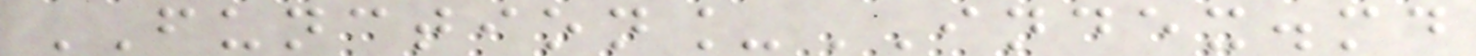FUNCTION_INDEX.md
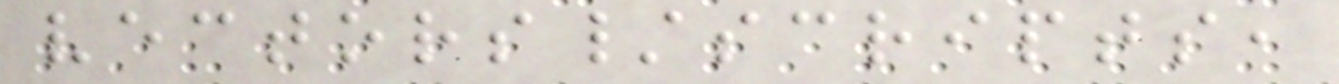vectors/scripts,
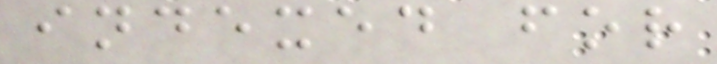indexed for
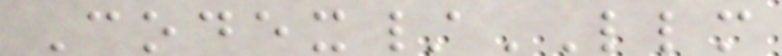Codex/LLM
